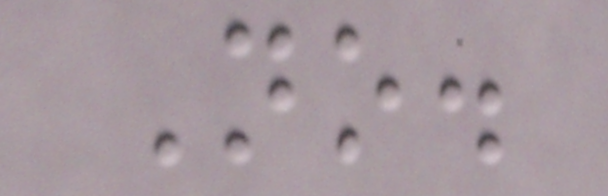No.
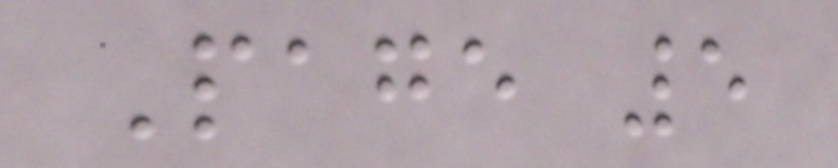Page 5
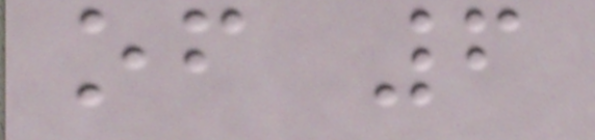of 6
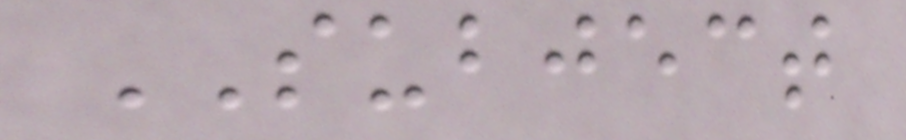SUBJECT
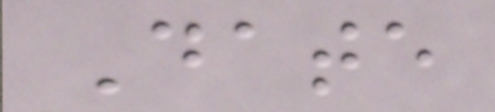Date
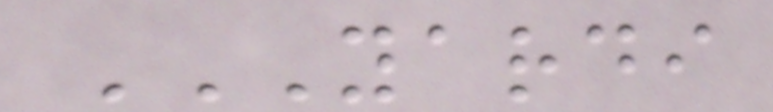YARDI
